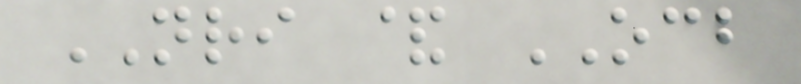NRI & OCB
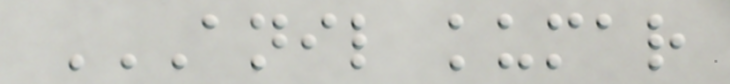ANIL KUMAR
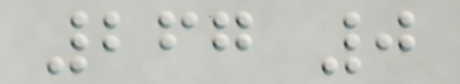267 0
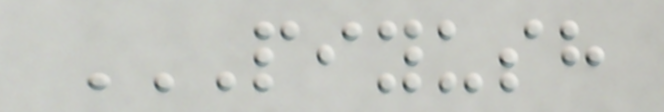PIYUSH
